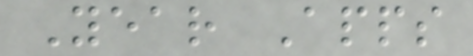Year Apps
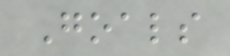Goals
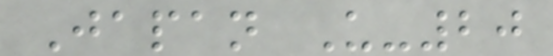Japan U-20
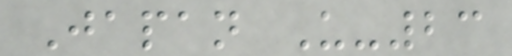Japan U-23
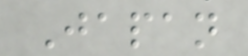Japan
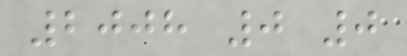2008 0 0
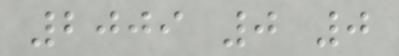2009 0 0
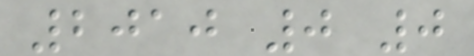2010 0 0
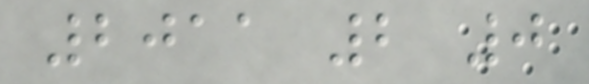2011 2 0
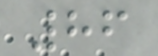86
